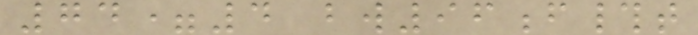74=4 bw96f#t
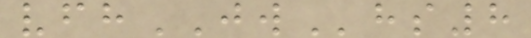vfhJWhs8
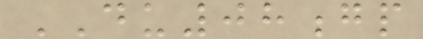DU08gp
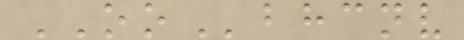OObhcnv
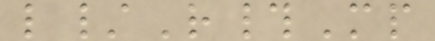l/R#Mp
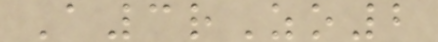A3rZo2
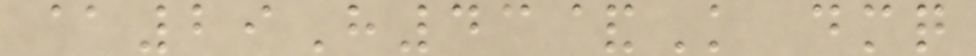@29H43&K dmq
